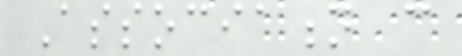Association can
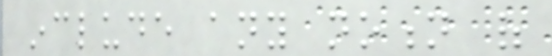include any notion of
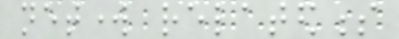network relatedness
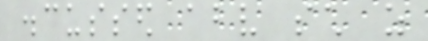discussed above such as
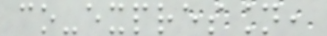co-expression,
